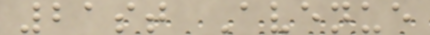21st Avenue
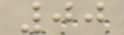00
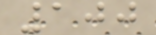100
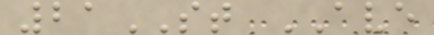21ST AVE
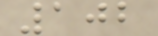102
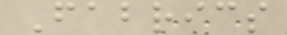Fabrics
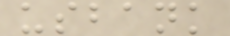usbank
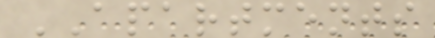APARTMENTS
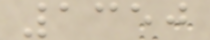1350
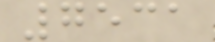7531
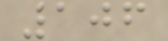106
